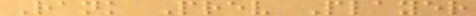Rank Prev Player
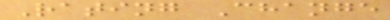Rating Change
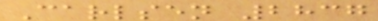Carlsen 2837
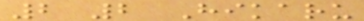2 2 Hikaru
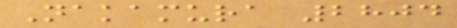Nakamura 2804
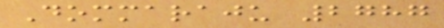Dommaraju 2787
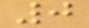0
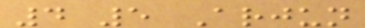4 5 Arjun
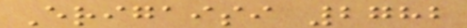Erigaisi 2782
